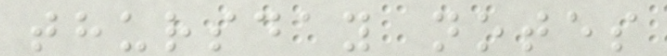thursday notes
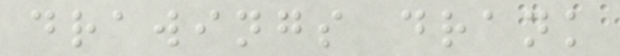drawings drank
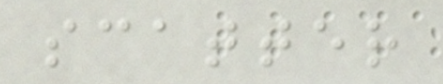scatter
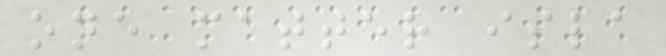one matter isla
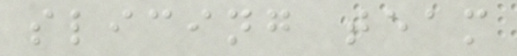slicing team
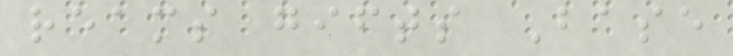reams gifts Base
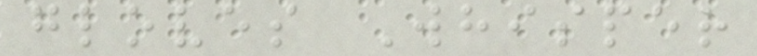gloves Whisper
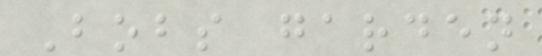Bobs garden
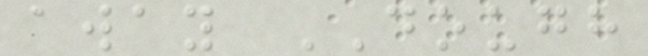away DOUGH
